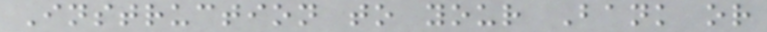Instruction to your Bank or
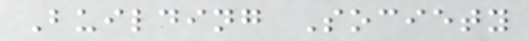Building Society
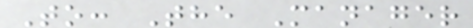To: The Manager
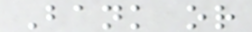Bank or
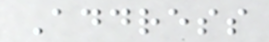Address
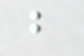b
